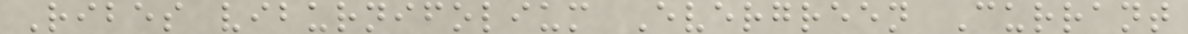Ribes viburnifolium Evergreen Currant
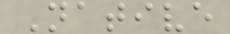Native
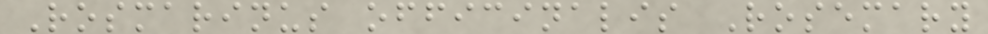Rosmarinus officinalis Rosemary
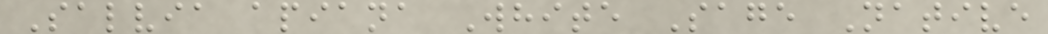Salvia apiana White Sage Native
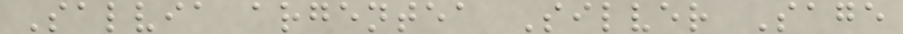Salvia argentea Silver Sage
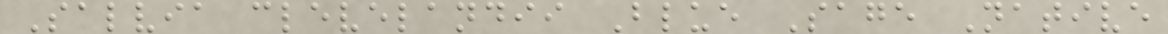Salvia clevelandii Blue Sage Native
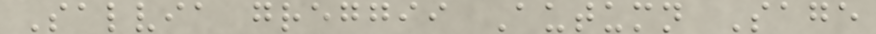Salvia greggii Autumn Sage
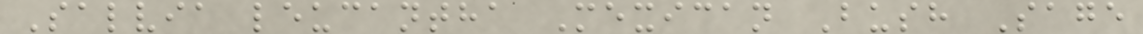Salvia leucantha Mexican Bush Sage
